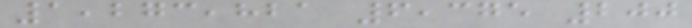1,273,821 6,375 200
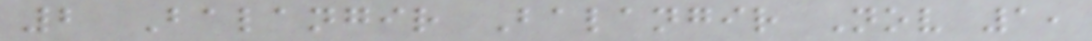2 Balangir Balangir Nov 1,
